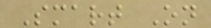Smart On
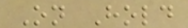On Hold
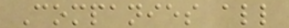Companies all
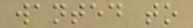wanted to
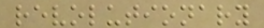revolutionary
